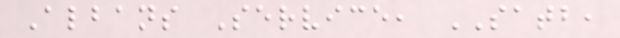Albans Service, SATB,
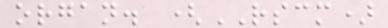organ. (RSCM)
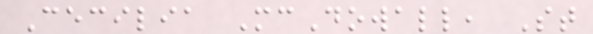Cecilia McDowall, St
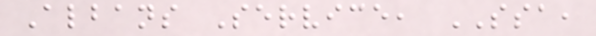Albans Service, SSA,
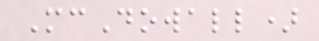McDowall)
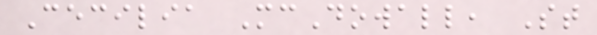Cecilia McDowall, St
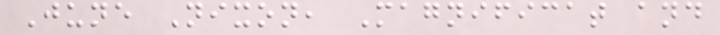June Nixon, Magnificat and
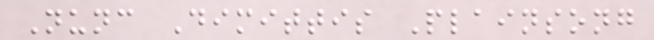Nunc Dimittis Plainsong
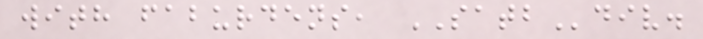with faburdens, SATBdiv.
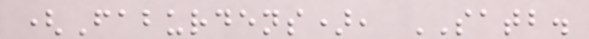(Faburdens), SATB.
